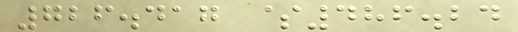726.417 $486.24
